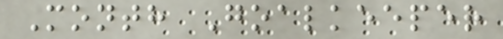Month Goalkeeper
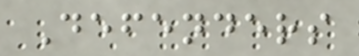Defenders
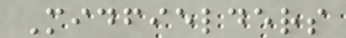Midfielders
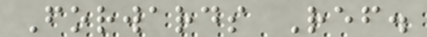Forwards Ref.
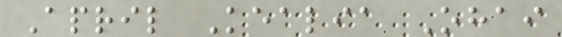April Kealia Ohai
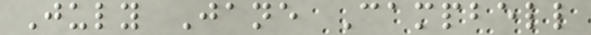July Jane Campbell
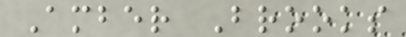Amber Brooks
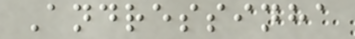Andressinha
